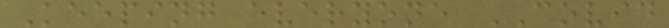Keeping everyone COVID
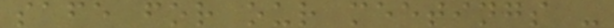safe for our meetings -
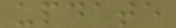update
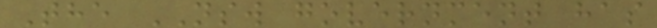The NSW government has
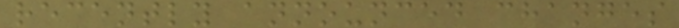recently announced changes
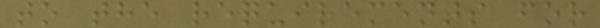to the requirements for
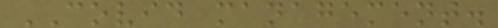COVID management.
